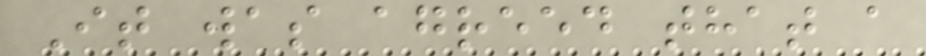It was agreed that a
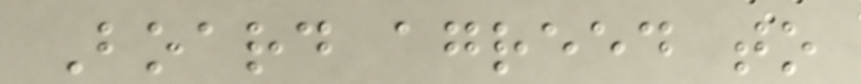Board agreed to
